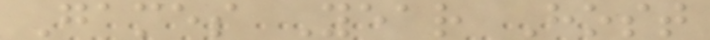Games Year Host
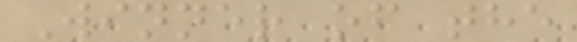Winner of the
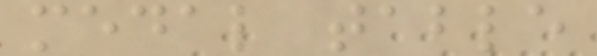medal table
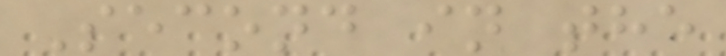Second in the
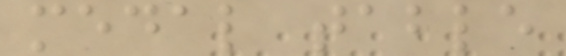medal table
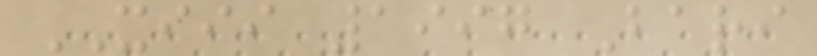XIII 1997 Bari
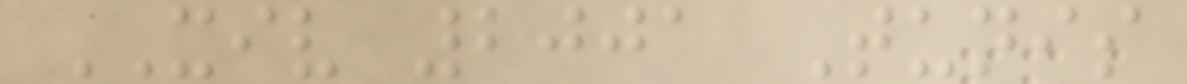XIV 2001 Tunis
